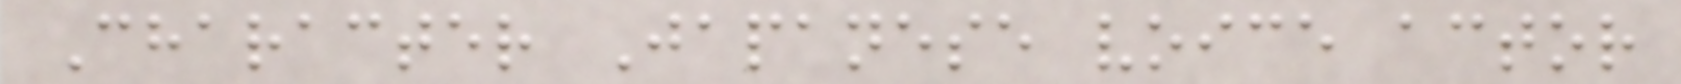Character Japanese voice actor
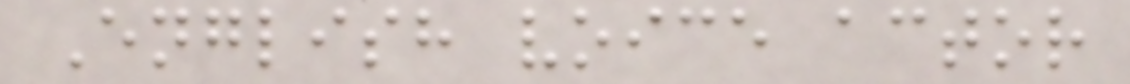English voice actor
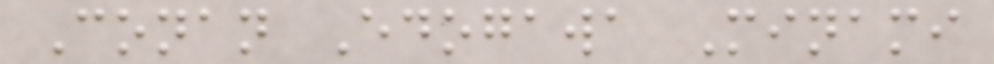Conan Edogawa Minami
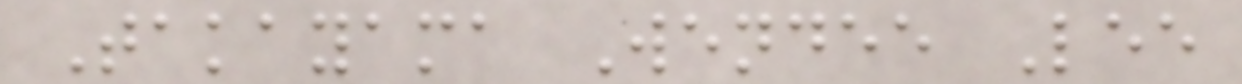Takayama Wendee Lee
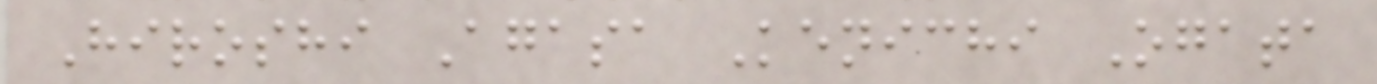Hiroshi Agasa Kenichi Ogata
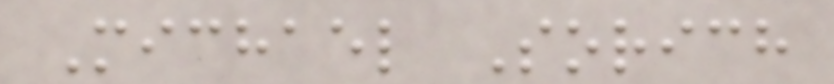Michael Sorich
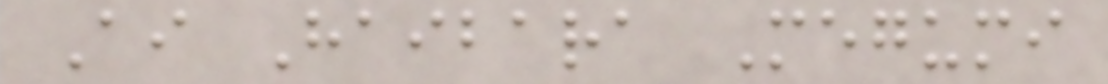Ai Haibara Megumi
